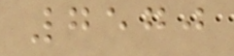7570
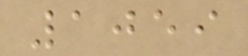1059
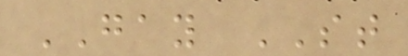GAY ST
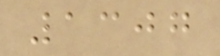1307
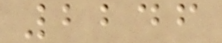2246
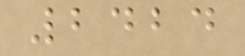2424
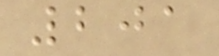201
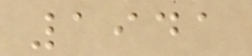1941
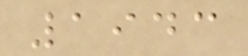1943
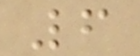6
